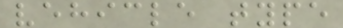vehicle type
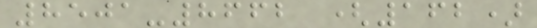8501-8662 (162)
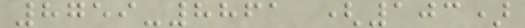8759-8861 (103)
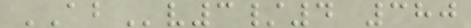ABv3/4 380
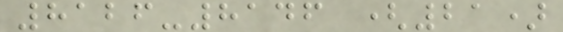8126-8146 (21)
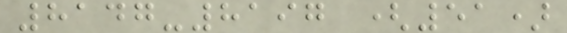8147-8197 (51)
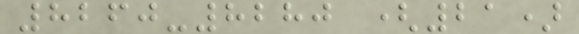8260-8280 (21)
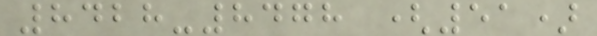8428-8478 (51)
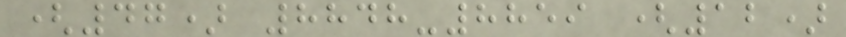(47) 8848-8859 (12)
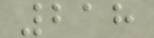218
